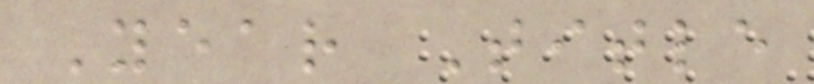Year Title
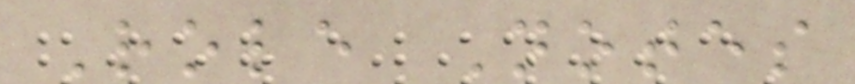Role Notes
